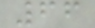66
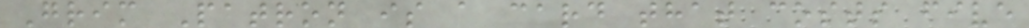Grim Patron is a card that costs five
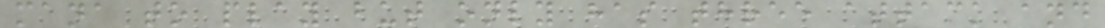mana to play but only has three attack and
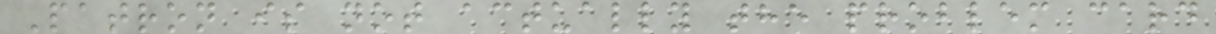Patron is not actually the problem card
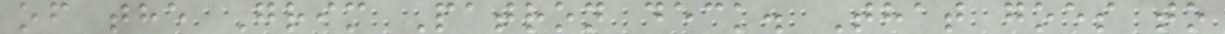of the Grim Patron deck. That goes to
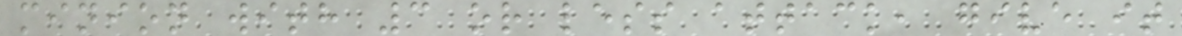minion with 3 or less attack, give it
